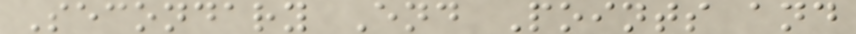Secondary End Points and
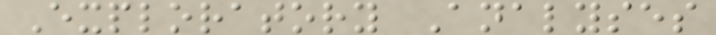Exploratory Analyses
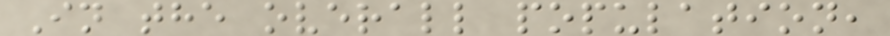In the overall population,
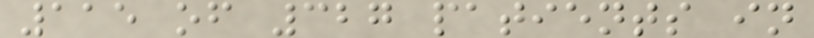115 of 327 patients in
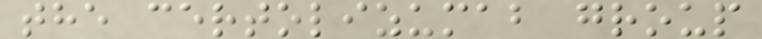the certolizumab group
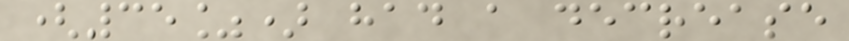(35%) had a decrease
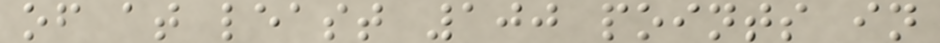of at least 100 points in
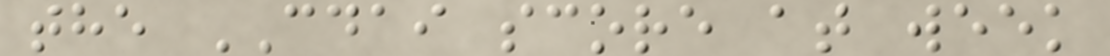the CDAI score at week
